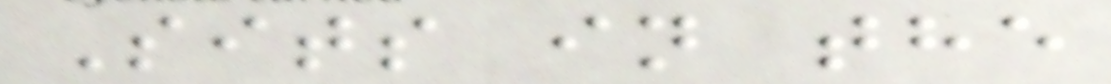Sits in the
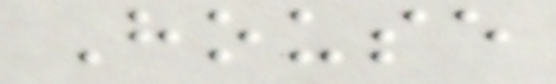House
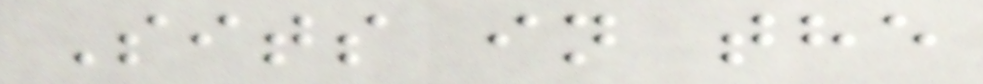Sits in the
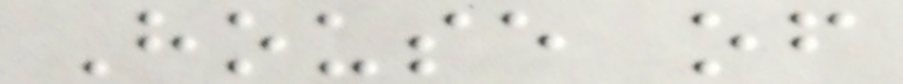House of
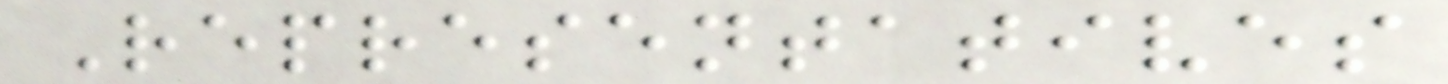Representatives
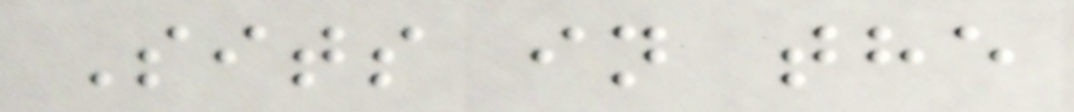Sits in the
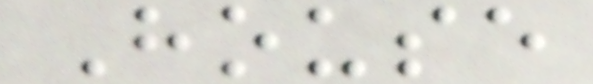House
